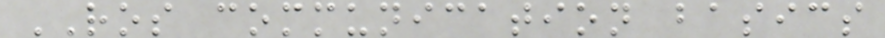ROS communication basics
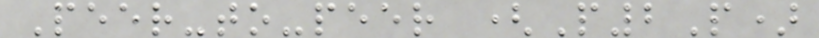Peer-to-peer (P2P)
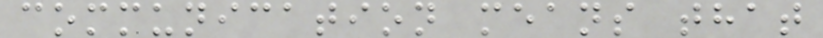communication means that
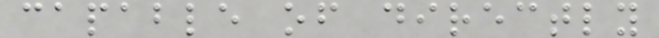capable of directly
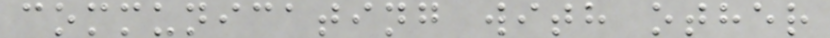communicating with other
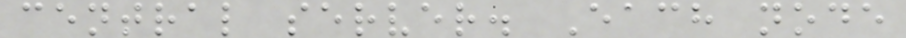central server. Each node
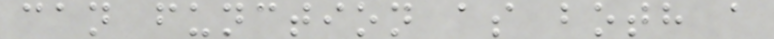can function as both a
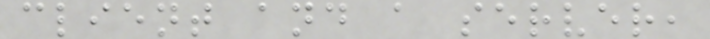client and a server,
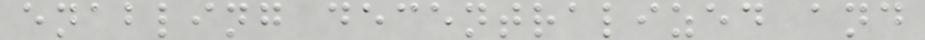enabling decentralized and
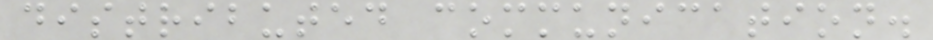distributed communication.
